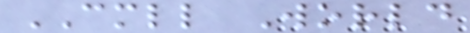CMLL World
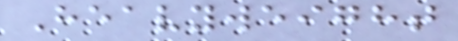Heavyweight
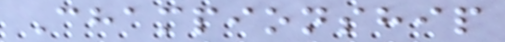Championship
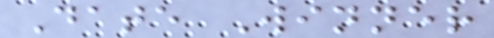Date Winner
